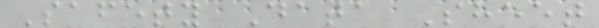Safety Data Sheet
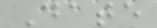Date
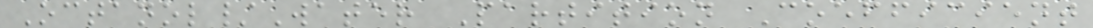Octanol/Water Partition Coefficient
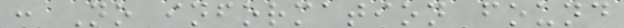: No information found
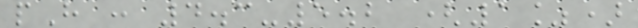pH : 4.3-5.2 (1%)
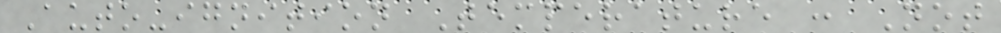Auto-ignition Temperature : Not
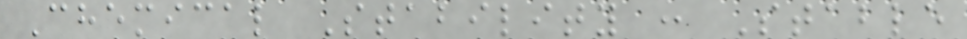Chemical Stability : Stable
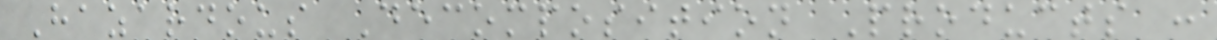Hazardous Decomposition Products :
